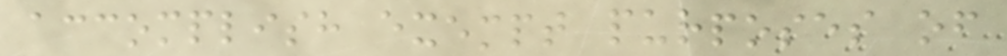accomplish exempt purposes of
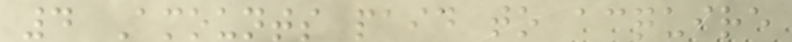4 Amounts paid to acquire
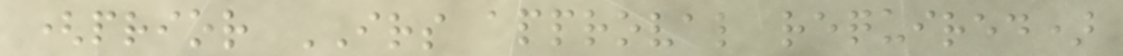(prior IRS approval required)
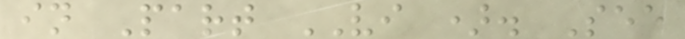in Part VI ). See
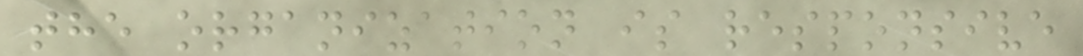the organization is responsive
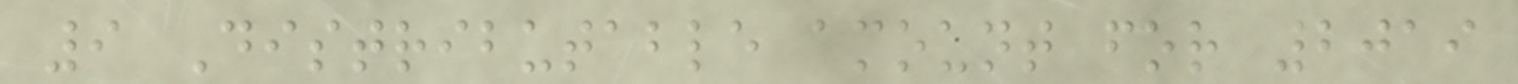9 Distributable amount for 2019
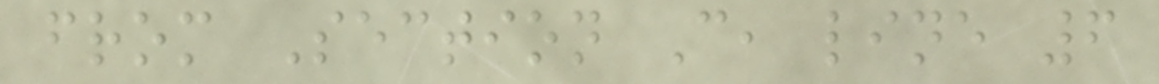from Section C, line 6
